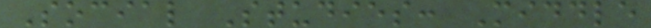Social Studies: Middle
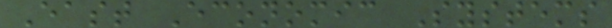East Economic Systems
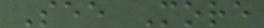See More
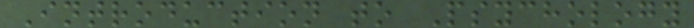Introduction to Psychology
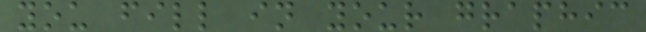you fill in your graphic
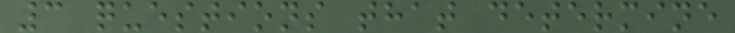3 questions that determine
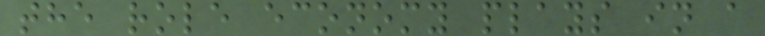the role economy plays in a
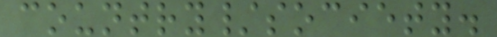country/society.
